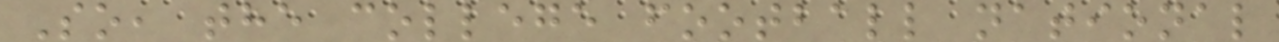So, the college football national
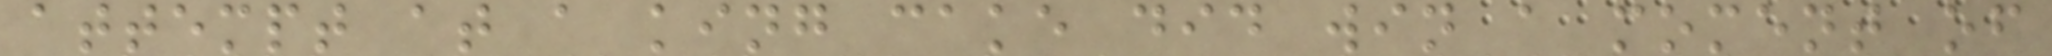attempt at a king cake did win a moment of
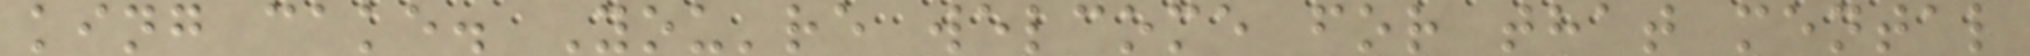king cake. You're welcome for that mental
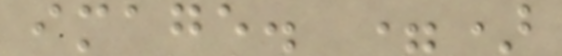image. =)
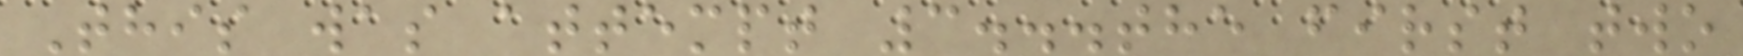This was attempt 3...the first two
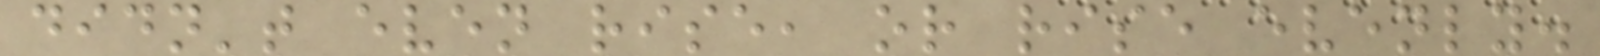didn't even rise, or rise evenly.
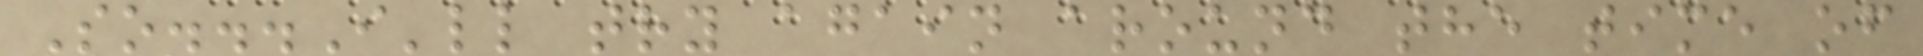So...I'll try again around the time of
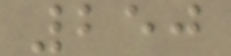250
